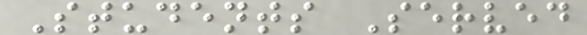Students Served
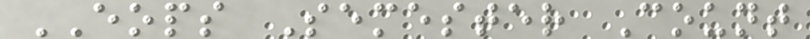EOPS Semester Count
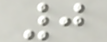0
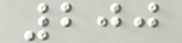200
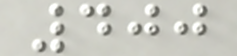400
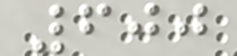600
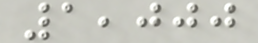1,000
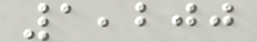1,200
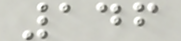146
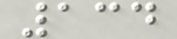134
